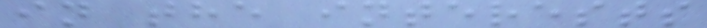in the interests
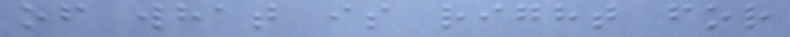of what is right for
